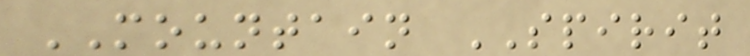MOUNTAIN SPIRIT
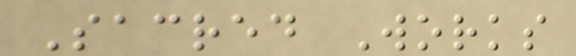Sacred Works
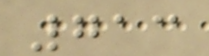713
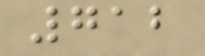712
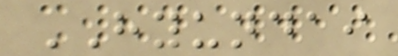HYUNDAI
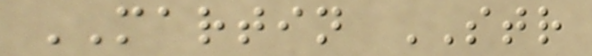MARTIN STR
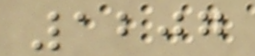1207
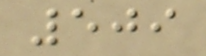509
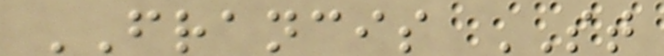FRANCIS ST
